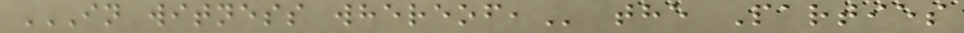IN WITNESS WHEREOF, the Parties
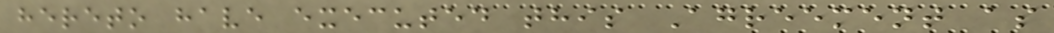hereto have executed this Agreement as
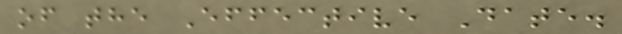of the Effective Date.
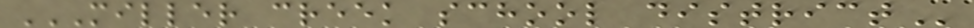MILLER CREEK SCHOOL DISTRICT
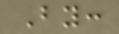By:
